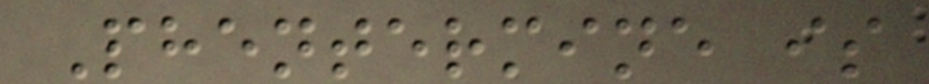Phentermine is
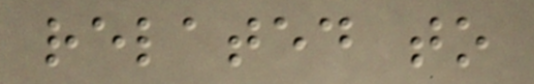related to
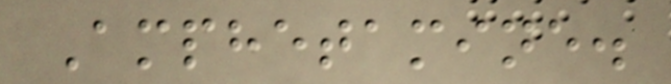Amphetamine.
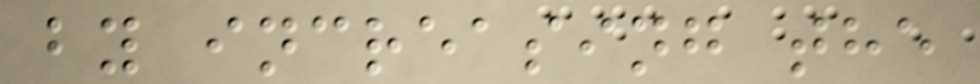by increasing the
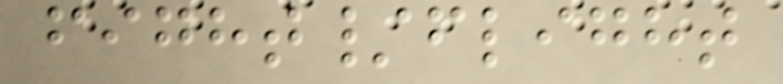fight/flight
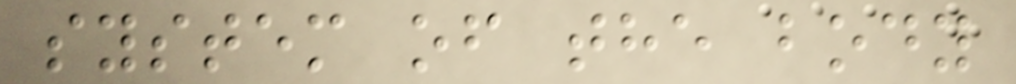system of the body
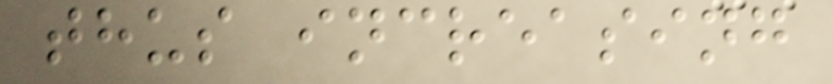thus increasing
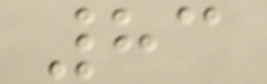83
